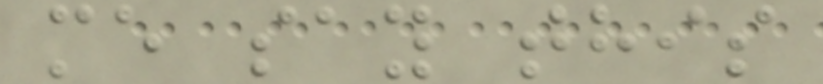me say this
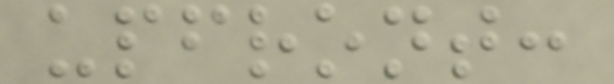upfront:
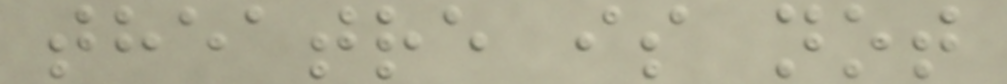theatre is not
